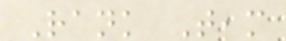Rank Team
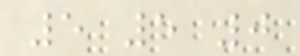5 5 0
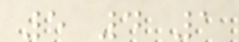5 4 1
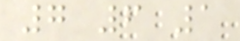7 6 1
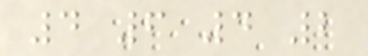4 6 4 2
